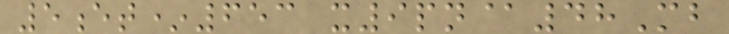5et*653 x9pn@48Mb
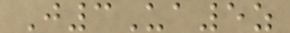J3Ua5z
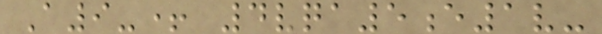A9-+ 4vqa5e1v-
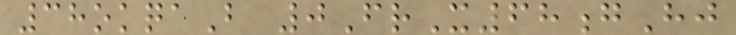38okqaB 0FrX68gHj
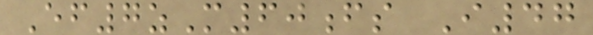Ef7zM60fs I47
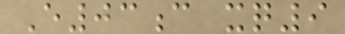E03c xq9
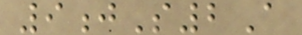9jS2A
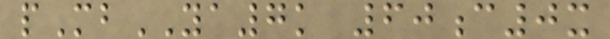pMbYA7k 60c0x
